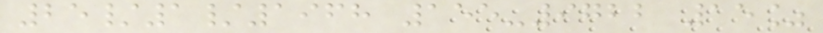25/1/1968 155-9722 15%
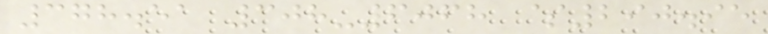378.51 308-6068 $290.95
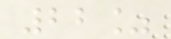22%
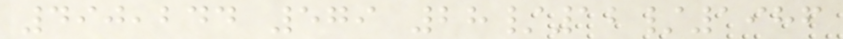490,244 579 28/12/1986
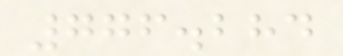776.284
